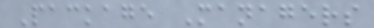Package Managers
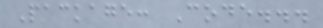Package: Code...
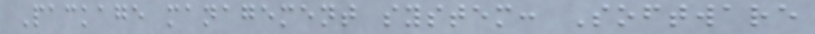Package management system: Software
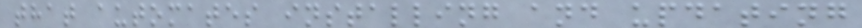that automates installing and updating
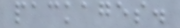packages.
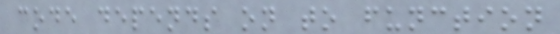code depends on to function
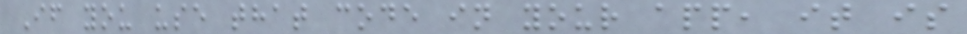If you use that code in your app, it is
